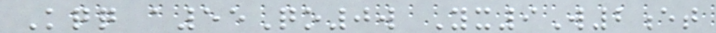Kqq a55Qo0w Yx9W2et
